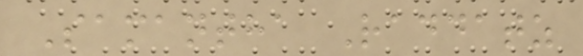Samantha Raddatz
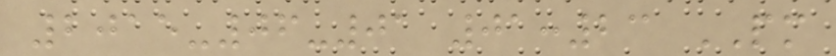2015-06-01 01:23 PM
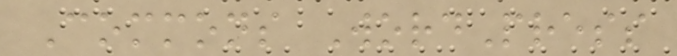Commons WordPress
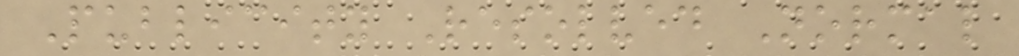Publicity Resolved Normal
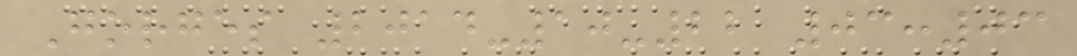Gorges 2014-10-22 03:03
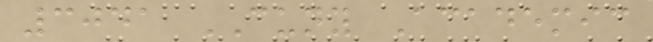3041 CUNY Academic
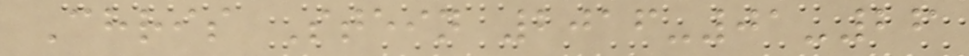Chris Stein 2016-01-26
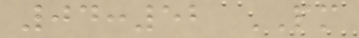04:52 PM
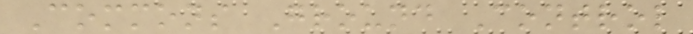Commons Ground Control
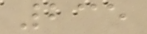235
